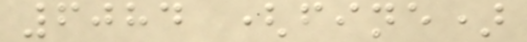6084 (fine)
